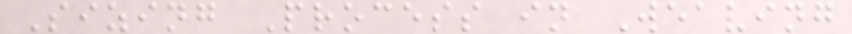Sizing Process in Weaving
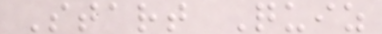Start Quiz
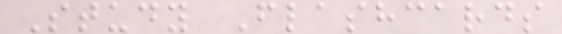Study Flashcards
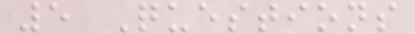5 Questions
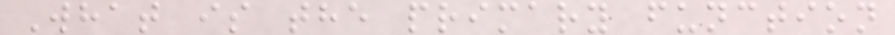What is the primary function
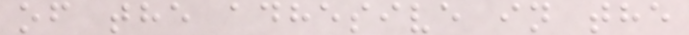of the adhesive in the
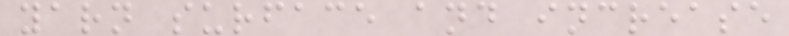yarn surface and increase
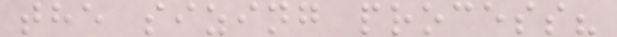the sizing process?
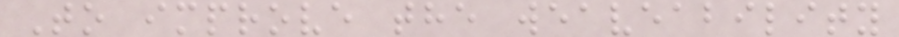To improve the weaveability
